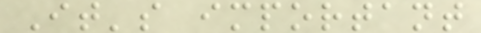It's important
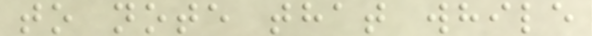to note that while
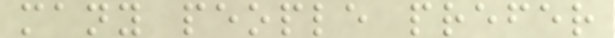many people prefer
